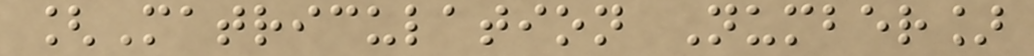[Matriculation Number]
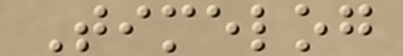Timelog
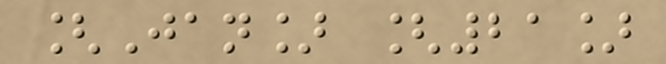[Jan] [21]
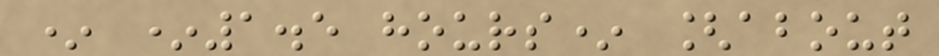* *1.5 hours* [about
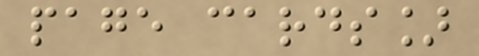page cards]
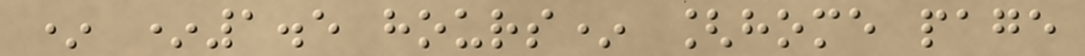* *1.5 hours* [home page
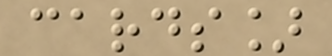cards]
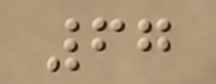67
